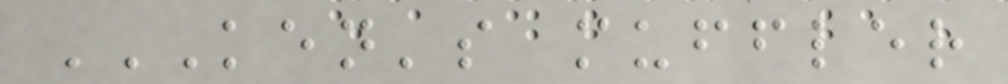KEN'S MUFFLER
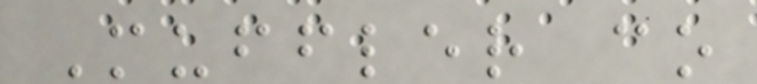Muffler co
